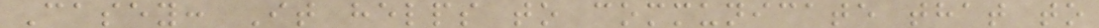Casey: It helps to communicate that to
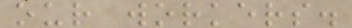our workers.
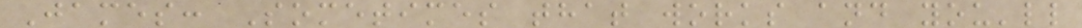James: Sometimes that works and you'll
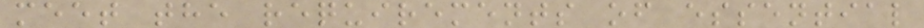meet the requirements of essential
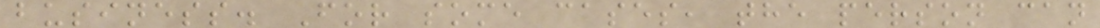business. For some cases, the person can
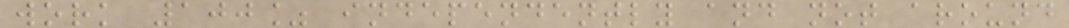work 100% independently and not around
